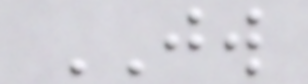JW
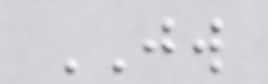JW
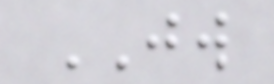JW
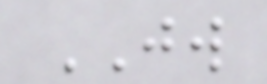JW
